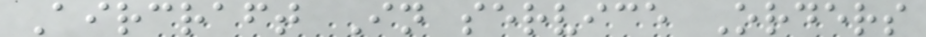Aircraft In service Orders
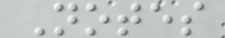Notes
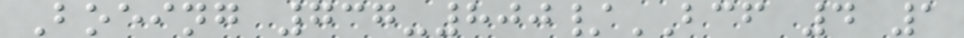Boeing 737-800/BCF 4 1
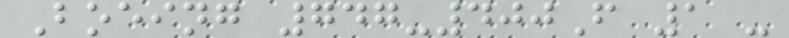Boeing 747-400F 1 -
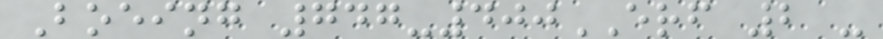Boeing 747-400ERF 2 -
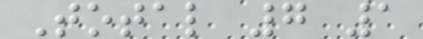Total 7 1
